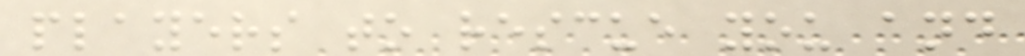players to rescue you and
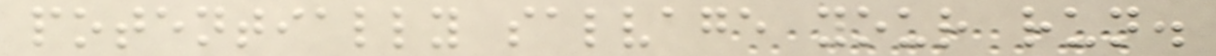potentially salvage your run.
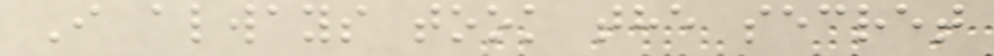I always took the secret
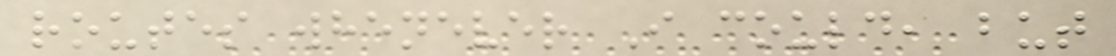routes whenever I could, but
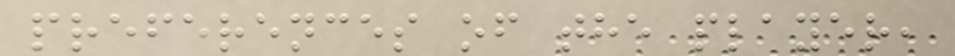preferences of the player,
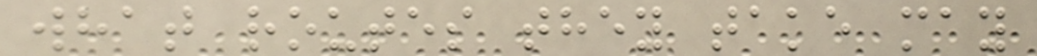what routes they take may
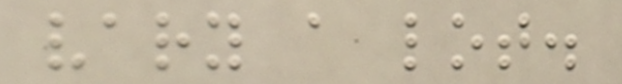vary a lot.
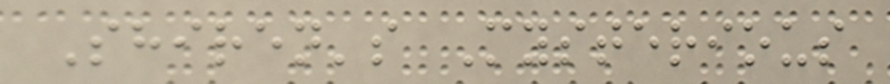Shiren's Mysterious
